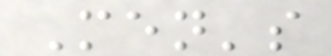Men's
